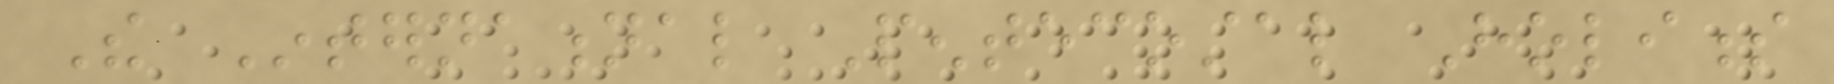The International Pentecostal Holiness
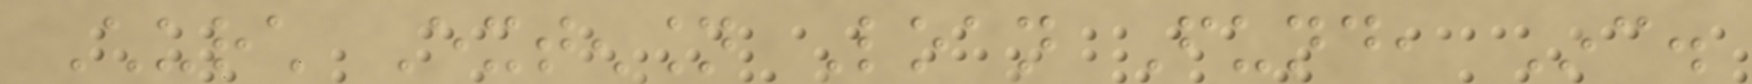Church Extension Loan Fund, Inc.
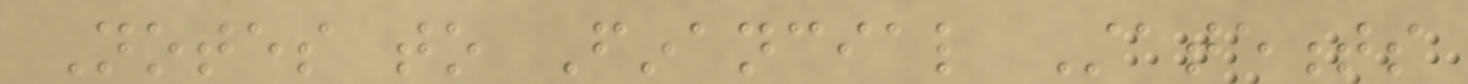Notes to Financial Statements
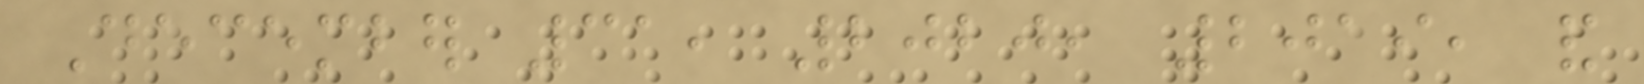December 31, 2020, 2019, and
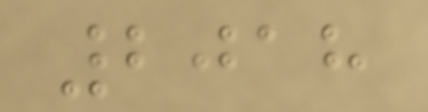2018
